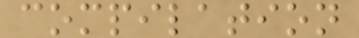compilation
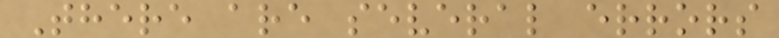There are several errors
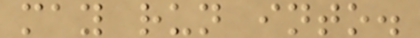may run into.
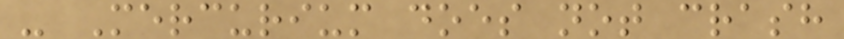- Mercurium does not crash
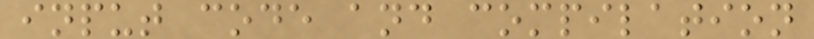input code and compilation
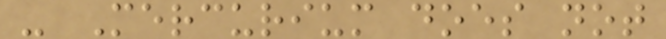- Mercurium does not
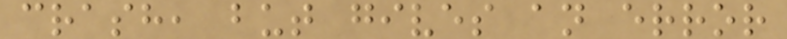crash, but gives an error
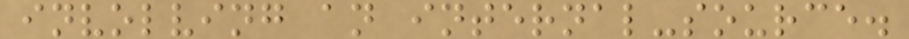involving an internal-source.
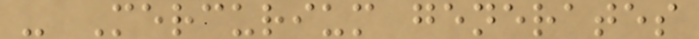- Mercurium generates
